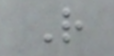R
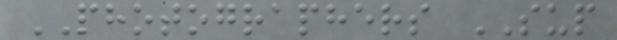PHOTOGRAPHERS SUP
